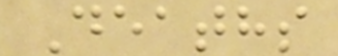Deaths
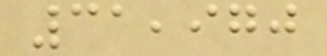31,970
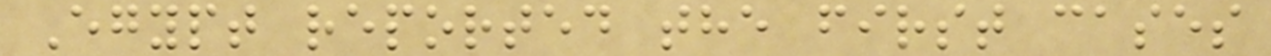Egypt reported the first cases
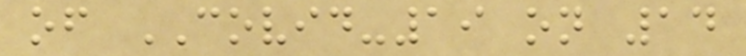of COVID-19 on 14
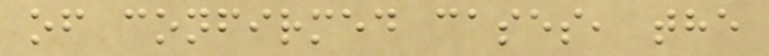of confirmed cases, the
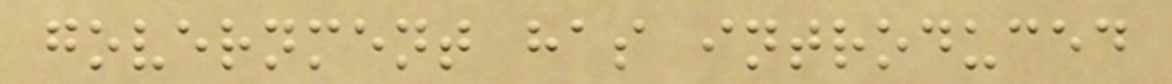government has introduced
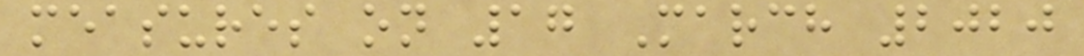measures on 17 March 2020
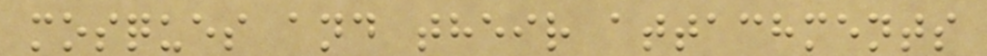mosques and their attachments
